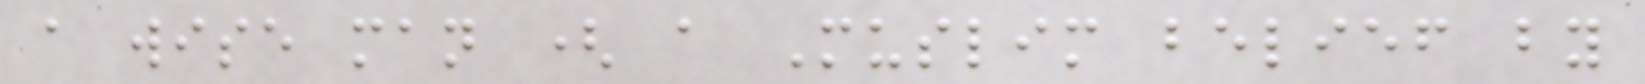a wise man ( a Muslim belief by
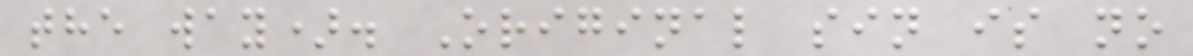the way). Original sin is no
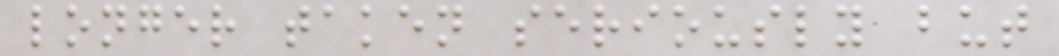longer taken seriously but
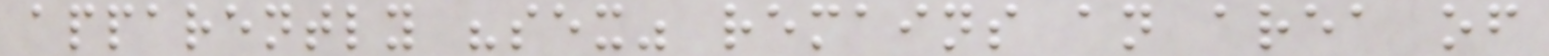apparently "sex" remains an area of
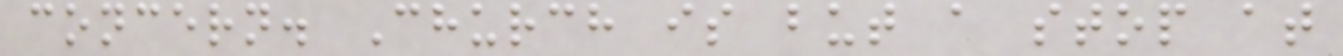concern. Church is but a stop at
